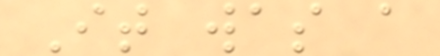It was a
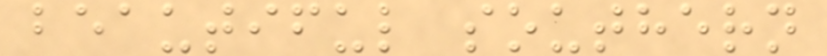beautiful southern
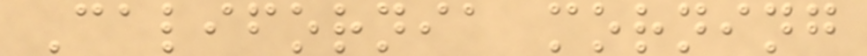California morning
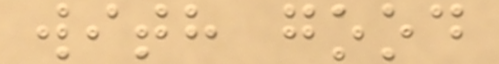with good
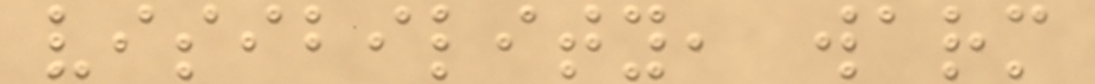visibility, warm
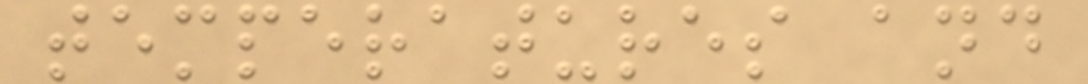temperatures and
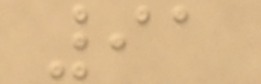91
